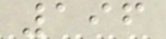196
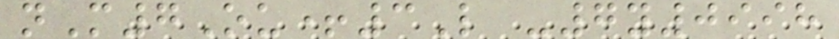nM7Ou+3L -7y0998
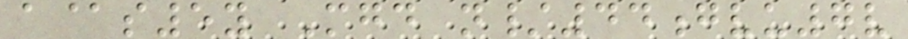a@s5y Mgd n/44gvu7v
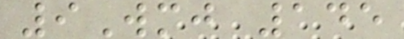9Wmj 145
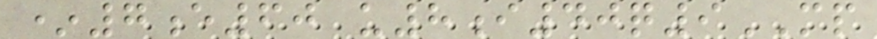*7e60 u8i40q9MP
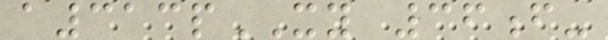a313pXY 36f-
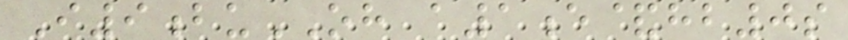I9buOH a1e&hb0s
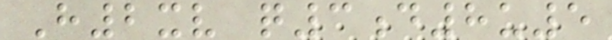H2xv q3d8u5
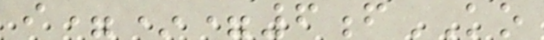i=*=6fKO
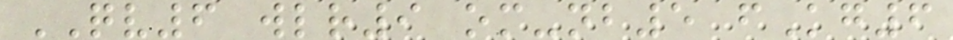QV6 wlr9 om-nb5 fKg6
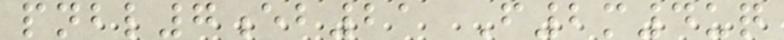pnbl7eb21 F2m4uq
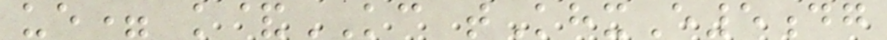ue= k&KC tKhxE5dg
